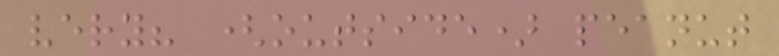very? (outside) peanut
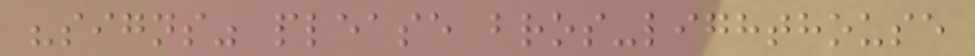"signs" please bros-lighthouse
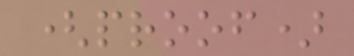(proof)
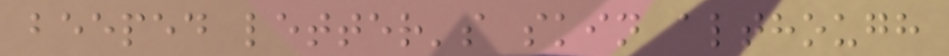beeped letter's skin although
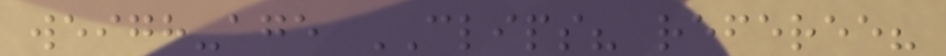weigh-age CLIPS? referee?
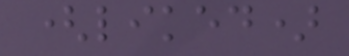(liked)
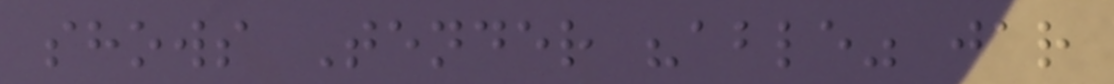shows Tender "able" jar
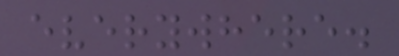everywhere.
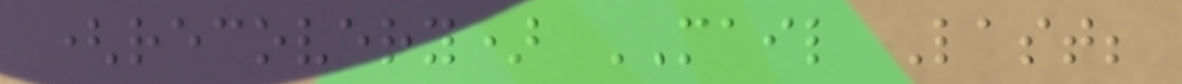(recovery) MAIL Last;
